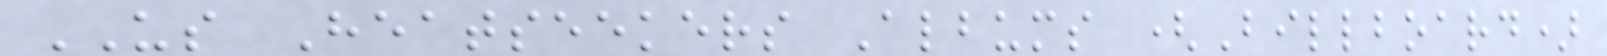US Heatseekers Albums (Billboard)
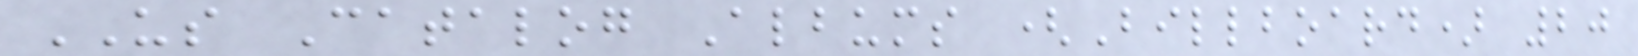US Catalog Albums (Billboard) 20
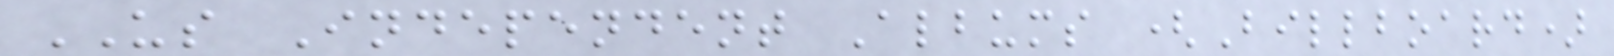US Independent Albums (Billboard)
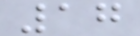17
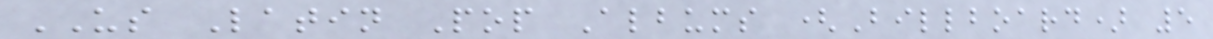US Latin Pop Albums (Billboard) 5
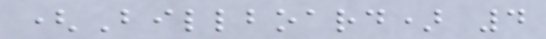(Billboard) 4
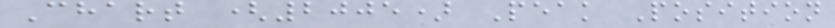Chart (2005) Peak Position
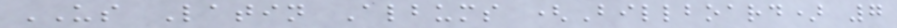US Latin Albums (Billboard) 7
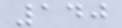140
